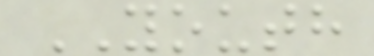YOUTH
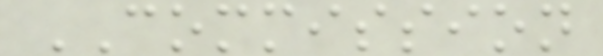COMMISSION
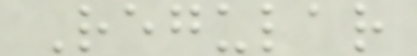Regular
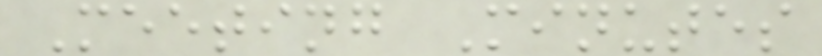Meeting Minutes
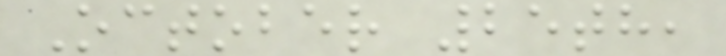October 25th,
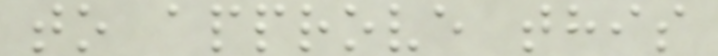to approve this
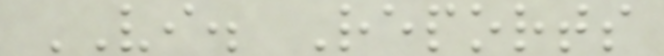VI. Reports
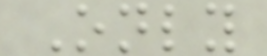Only
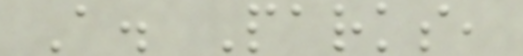A. Parks,
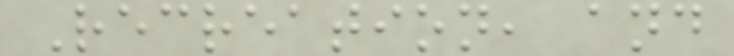Recreation, and
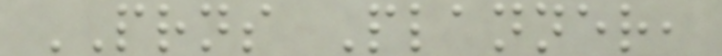PRNS Planner,
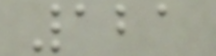121
